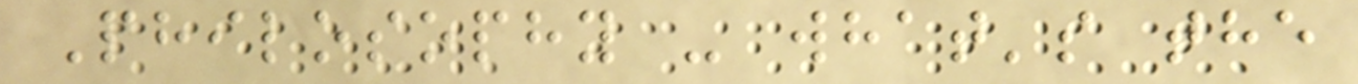Philosophy - what's the
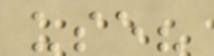use?
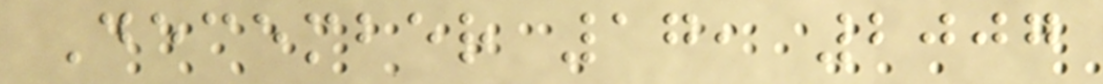December 17, 2007
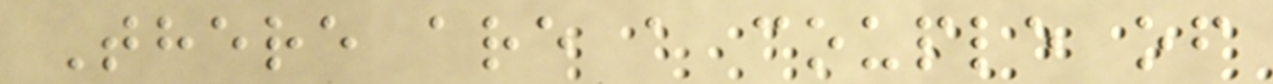There are a couple of
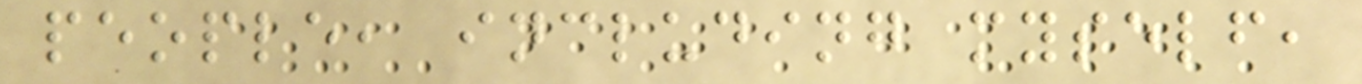people, including myself,
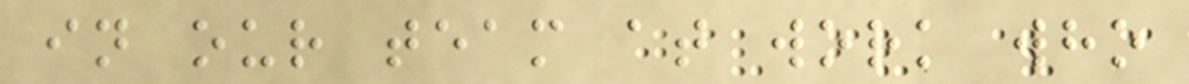in our team at work who
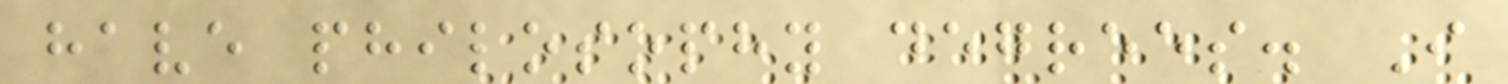have philosophy degrees. I
